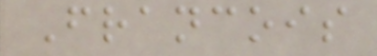Francois
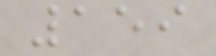159
